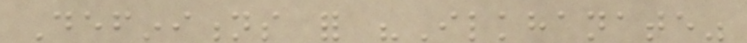Definitions for "Ilkhanate"
